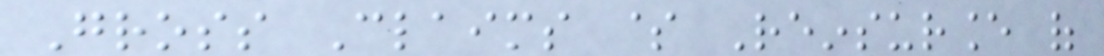Gross Claims $ Reinsurance of
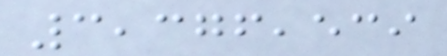3,376,539
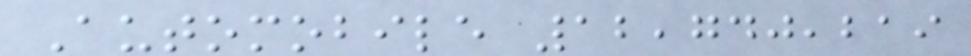Automobile 12,740,219
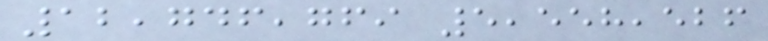12,746,769 5,558,526
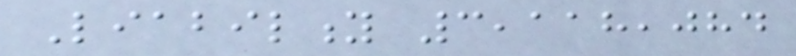Liability 3,118,084
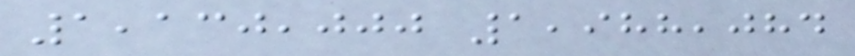1,130,000 1,988,084
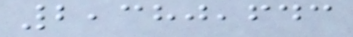2,380,643
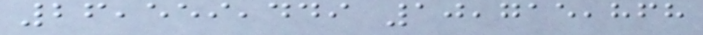26,559,449 10,715,868
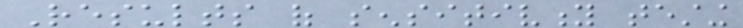Results of sensitivity testing
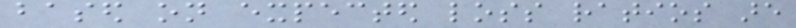based on expected loss ratios are
